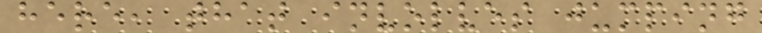here, that involves jumping
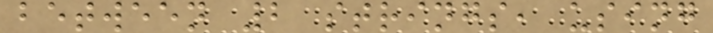between 2 strings, using
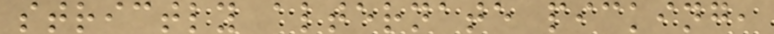strictly alternate picking,
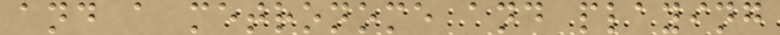and a metronome and playing
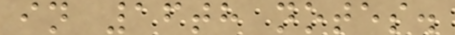in 16th notes.
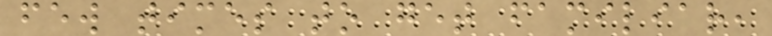few times to get familiar,
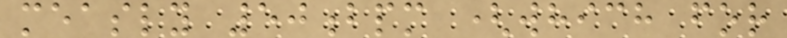measly 50bpm (which for
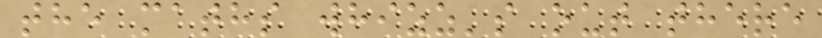the maths whizz's out there
